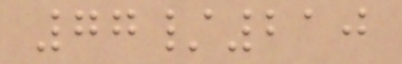77/210
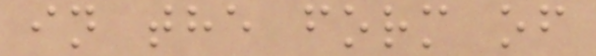in the form of
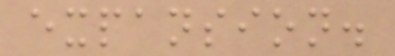expansion.
